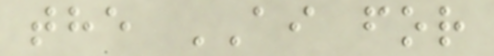the AI for
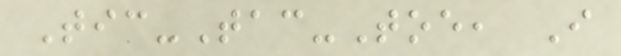Tic-Tac-Toe, I
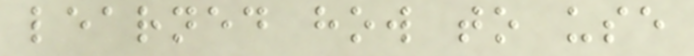learned how to use
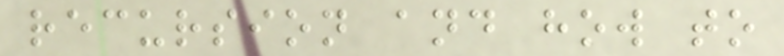recursion and how to
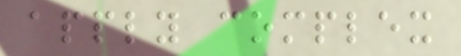apply complex
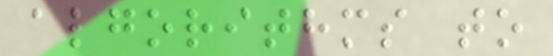algorithms to
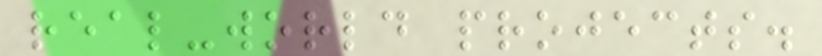real-world projects.
